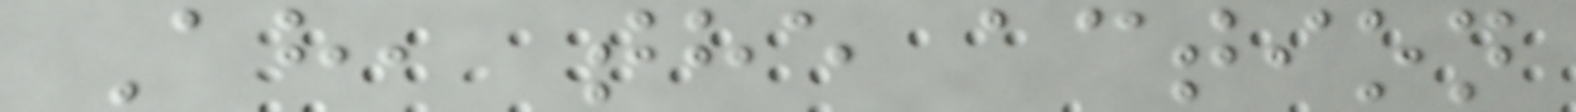Ah, the action
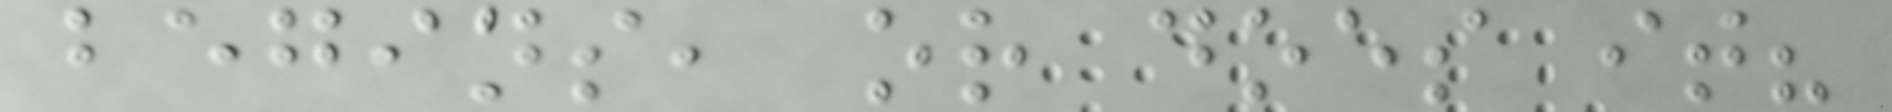begins, or does it?
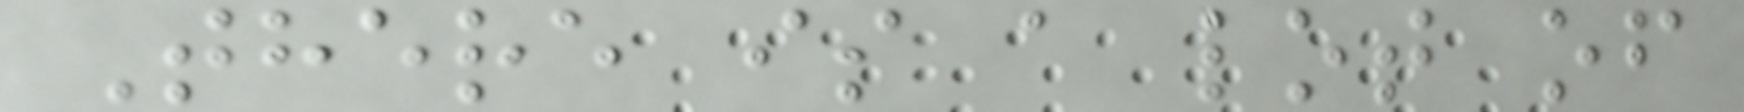There is a lot of
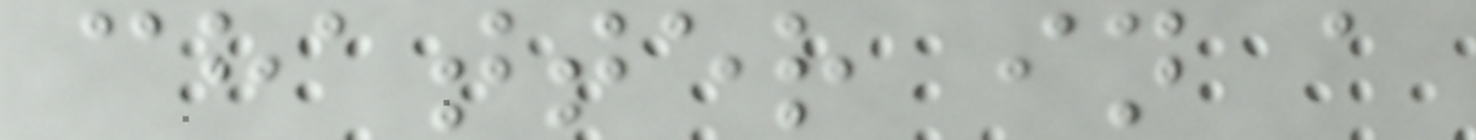chatter in a
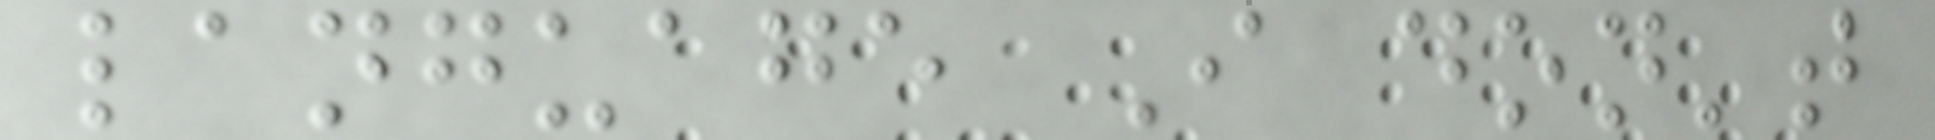language I don't
